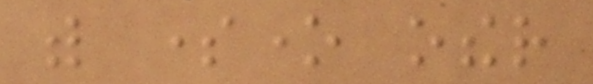with someone other
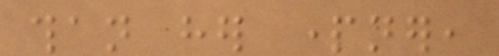than her partner,
